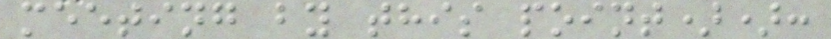meeting by this point)):
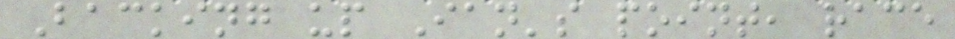Backing up Ian's point, race
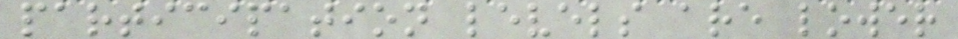participation levels are lower
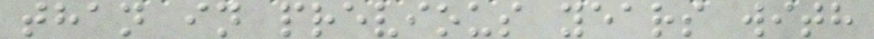than in previous years with
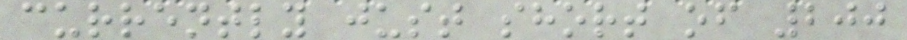currently just short of 200
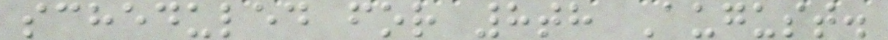scheduled for 8th August.
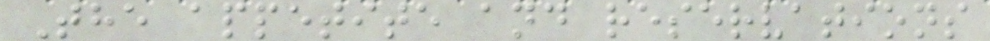The appetite and reservations
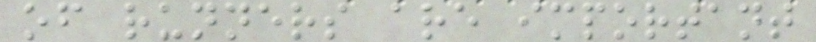of runners are important
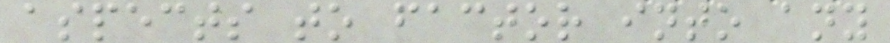aspects to factor into any
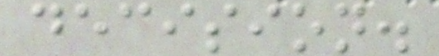decision.
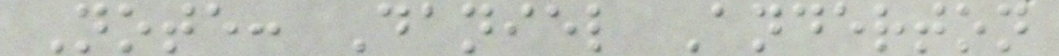Note: Daniel Anderton
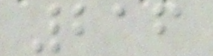216
